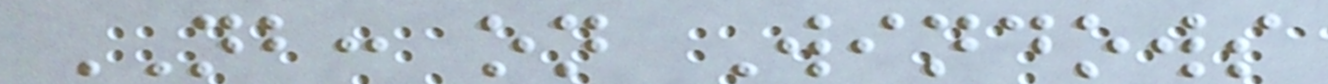NB: on Windows
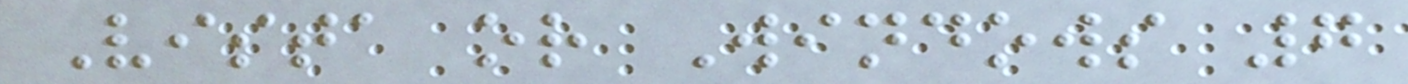Vista or Windows 7
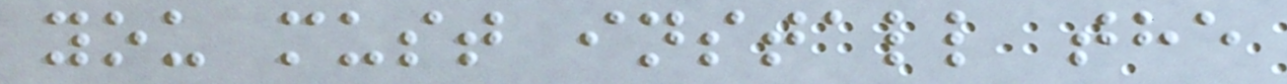you must install the
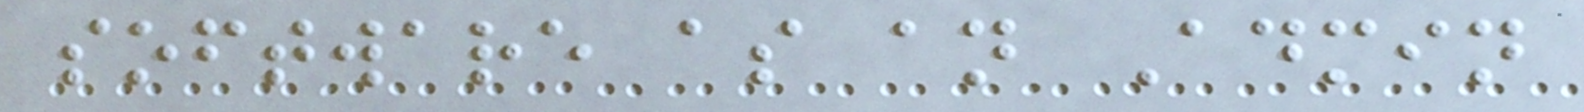software as an Admin
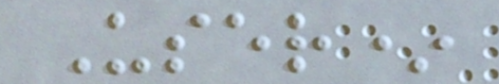User*
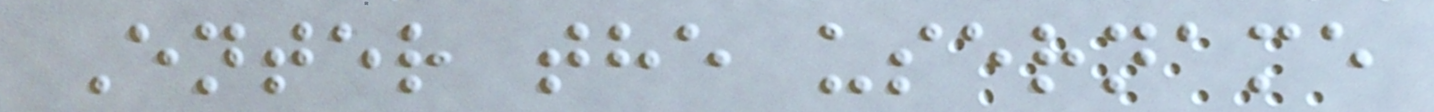Enter the username
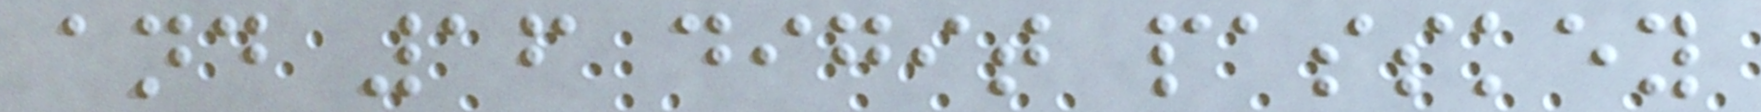and 16 digit passkey
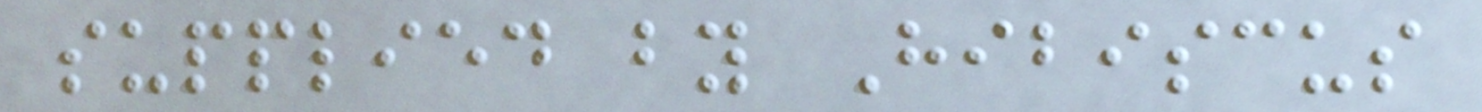supplied by Hibiscus
